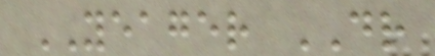YEAGER DR
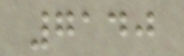7140
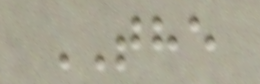THE
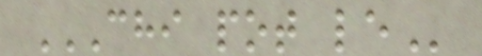CHI POT LE
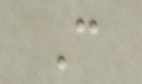C
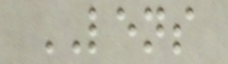LENS
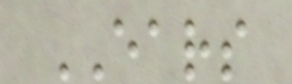EARS
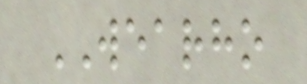WEARHO
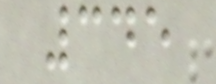345
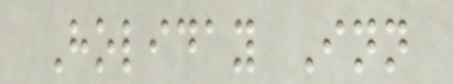Holiday Inn
